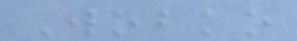Wobko
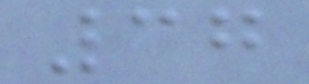37
